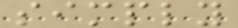simply
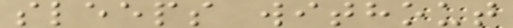sleeps without
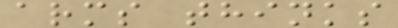arms thinks
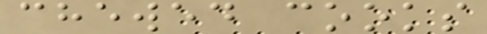chewed cooks
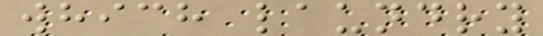which laundry
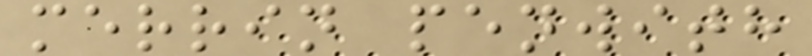merrin penwith
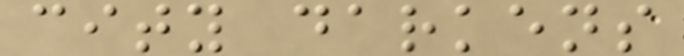city darkens
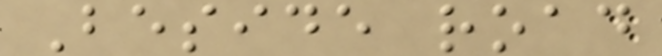Beside road
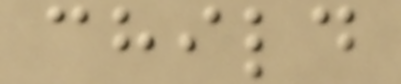child
